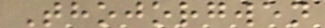Thojorgwen
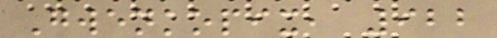Gwenkopix, 922
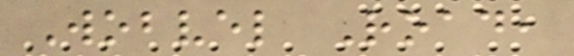Wobvel Road,
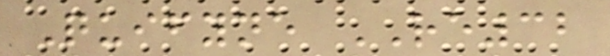Quifyne RE32
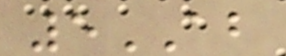5AB
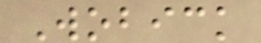Wobick
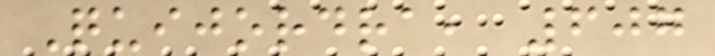Quijordra, 607
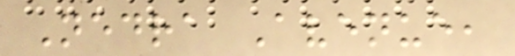Nedra Avenue,
